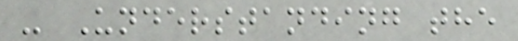- Understanding the
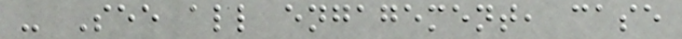- See all engagement, case
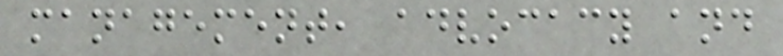management, advocacy and
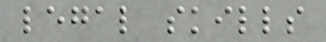legal skills
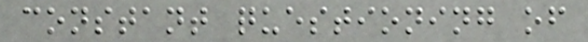constant questioning of
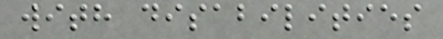with disabilities
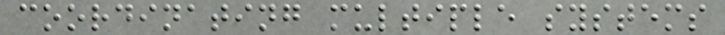coordinating multiple systems
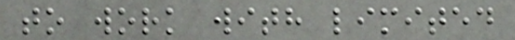to work with limited
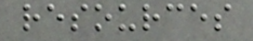resources
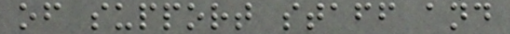of support staff and
